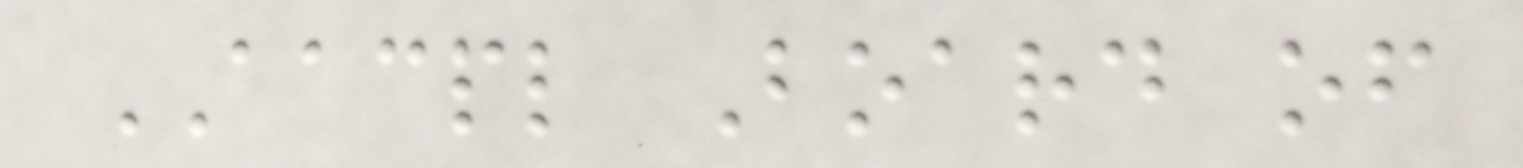AACPL Board of
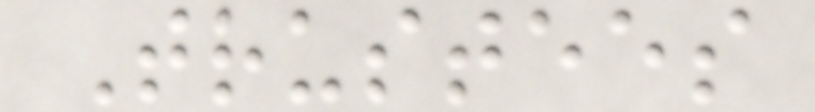Trustees
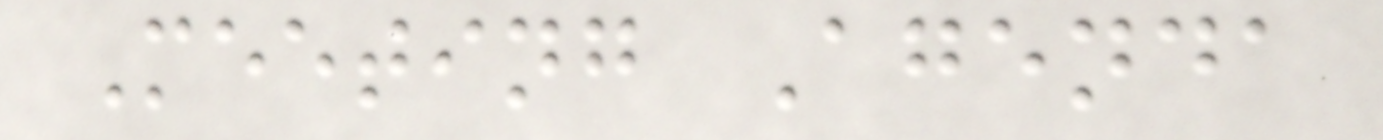Meeting Agenda
